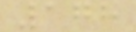178
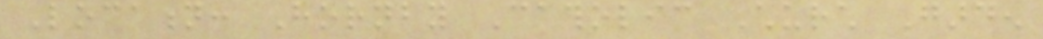Location: Hornby Catholic Church Garden
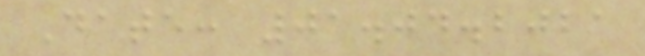Date: 01.04.2021
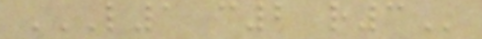L1 C2 R3
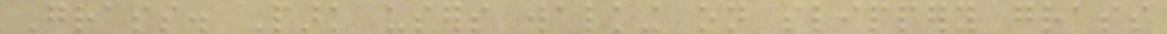Grass. Park users walking on slippery grass
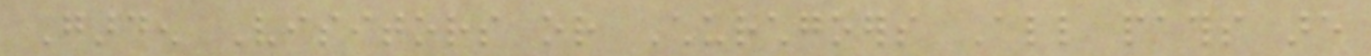Garden Visitors or Churchgoers All paths are
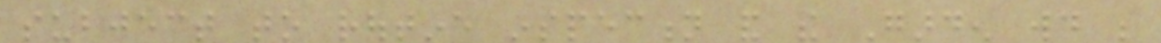subject to routine inspection and the Garden would be
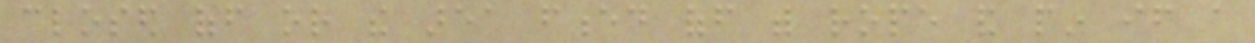closed off or the area fenced off with rope and pin if a
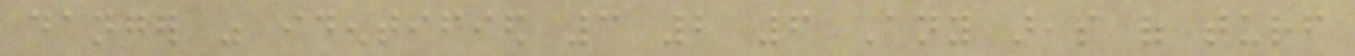danger was identified 3 2 6 Any areas of turf
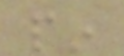pin
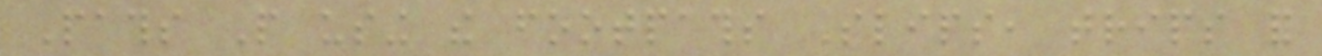Paths People using the footpaths Slips, trips and
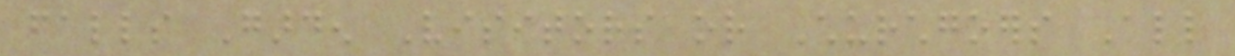falls Garden Visitors or Churchgoers All
